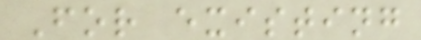For existing
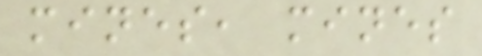mines, mines
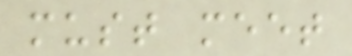must meet
